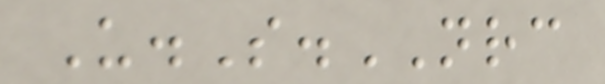U.S.NRC
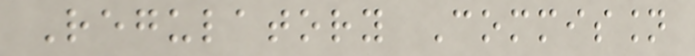Regulatory Commission
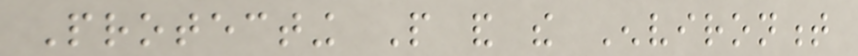Protecting People and the Environment
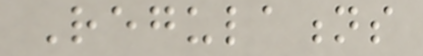Regulations
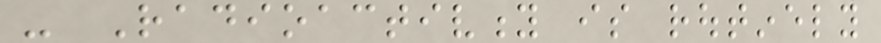- Radioactivity is routinely
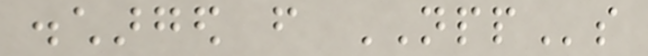discharged from NPPs
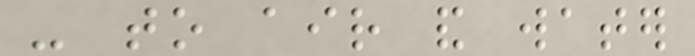- to air and water
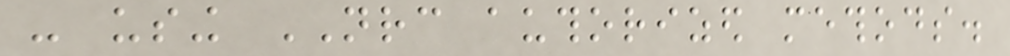- using NRC authorized methods.
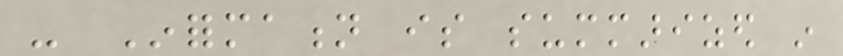- Information is summarized in
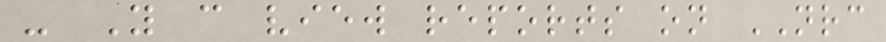- You can view reports on NRC
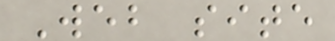Web site
